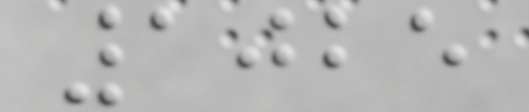1025
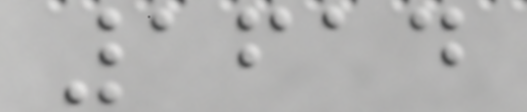1614
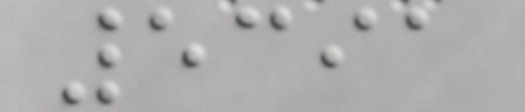5391
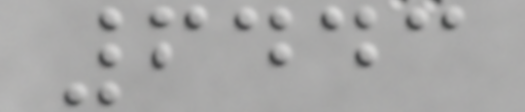6443
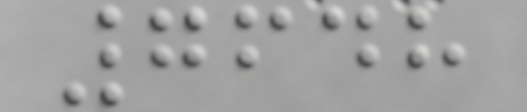7648
